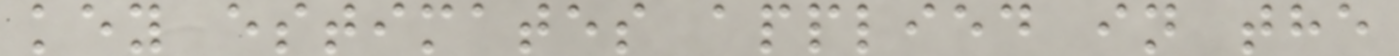key estimates applied in the
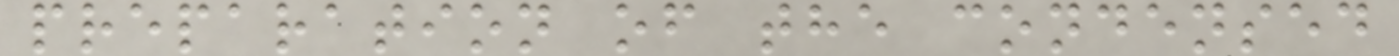preparation of the condensed
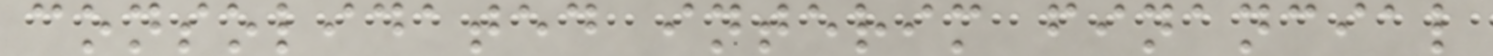consolidated interim financial
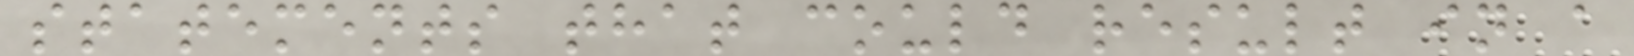statements that could result in a
